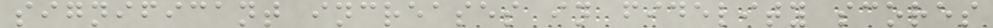significant increases in fidelity scores
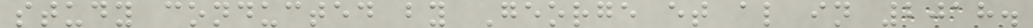study conducted by George et al in 2018.
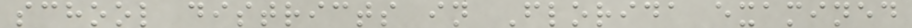school districts in Florida examined
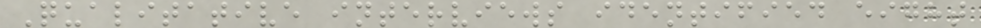Qualitative interviews identified eight
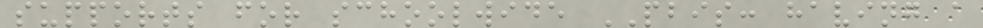supports for schoolwide PBIS: having a
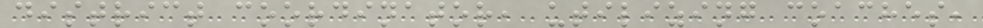district coordinator, utilizing coaches,
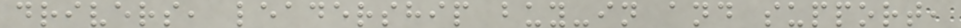drivers, leadership buy-in and support,
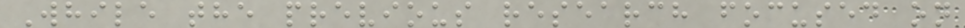While the previous research focused on
